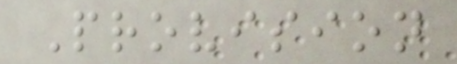Provision
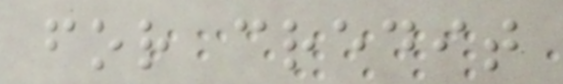for credit
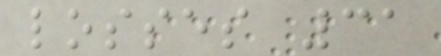losses 31
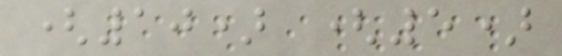(10) (5)
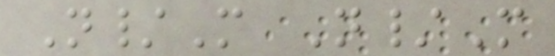N/M N/M
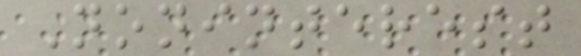Noninterest
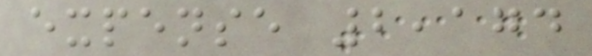expense 2,174
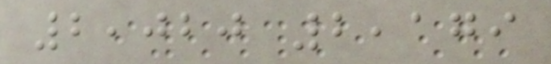2,020 2,179
